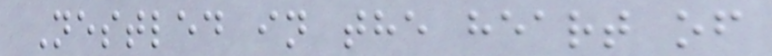Nestled in the heart of
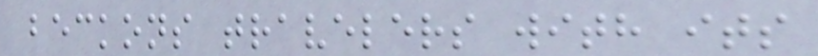beckons travelers with its
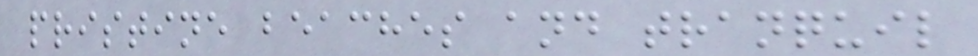pristine beaches and tranquil
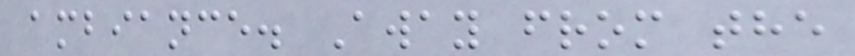ambiance. Away from the
